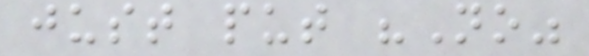just put "No"
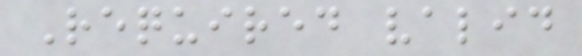Required valid
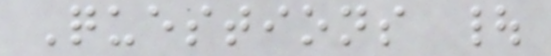Questions |
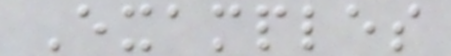Examples
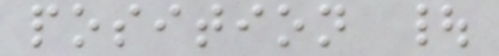position |
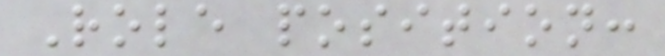Role position:
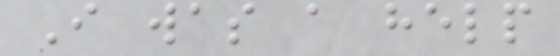I was a help
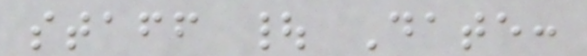staff | Date:
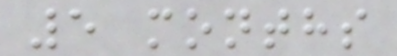5 months
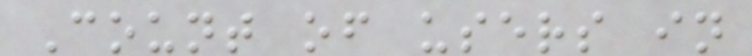Count of users in
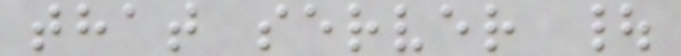that server |
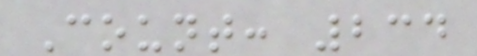Count: 234
